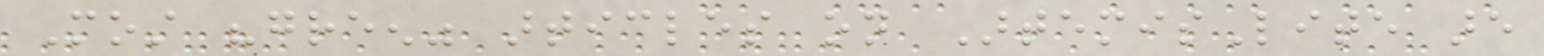Most "green" articles on ArtemisLite are
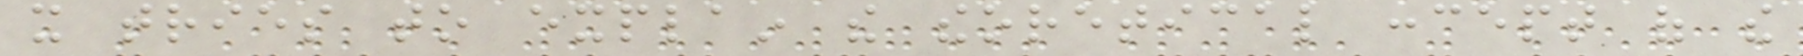it tries to explain the theoretical concept of the
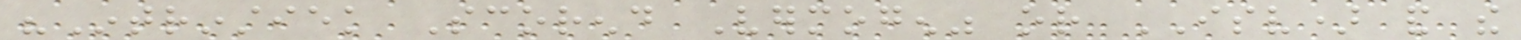"Intrinstiek Scorend Vermogen" or ISV) and the
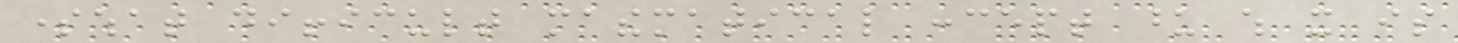somewhat difficult mathematical concept upon which it is
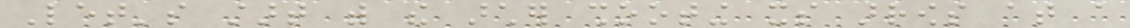Let's start with the archer shooting its arrows at a
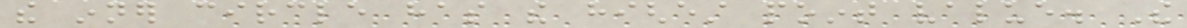the inner circle has the highest point value. The
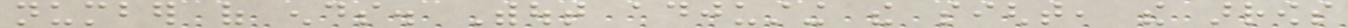number of ends. Without adjusting the sight, the arrows
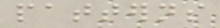patterns
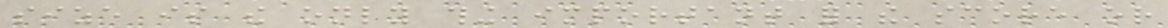size is the only thing important for the score or
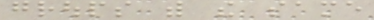groups with the same
